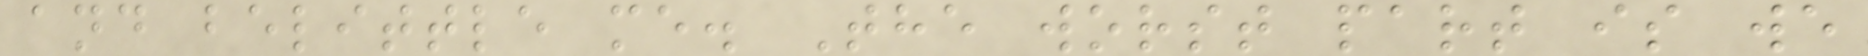and belittle me. The worst part is we
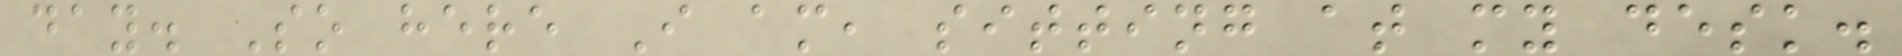day. So here I am, sitting at my desk.
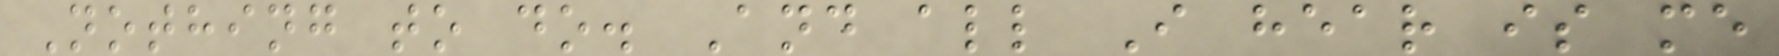Nothing to do. And all I hear is me
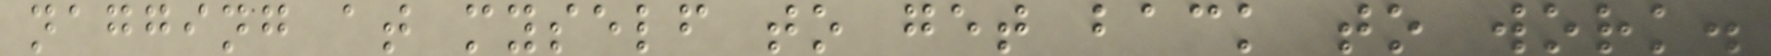nagging at myself to get back to work.
